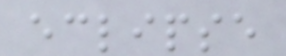eclipse
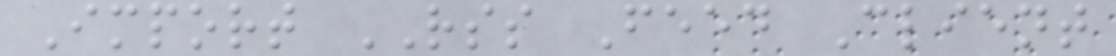Import RSS Feed Client
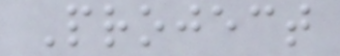Project
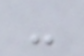-
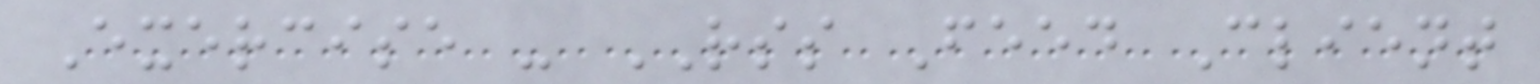Exercise - RSS Feed Client
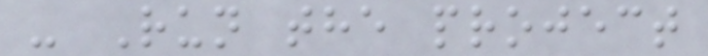- Run the project
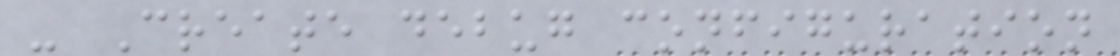- Create debug configuration
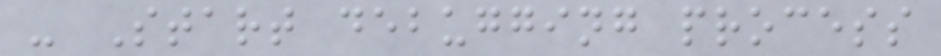- Start debugging process
